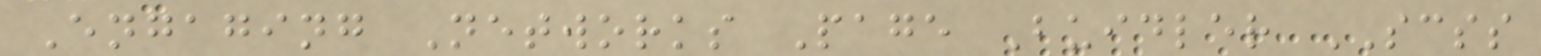Engaging Networks Page Buidler SCSS
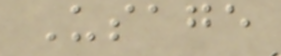Usage
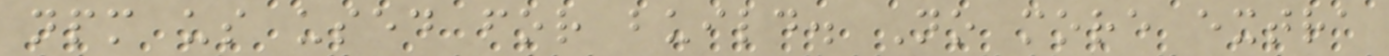npm us used for build. No more extra
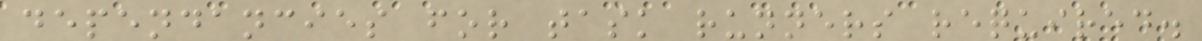dependancies for task runners required.
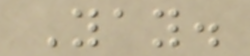Yay.
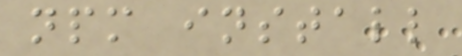npm install
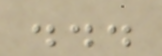...
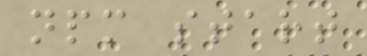npm start
